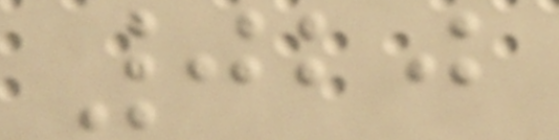020
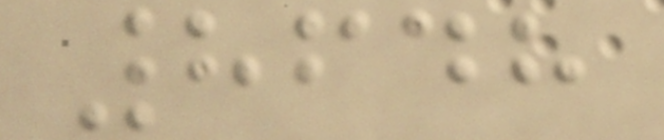8648
